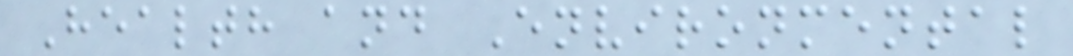Health and Environmental
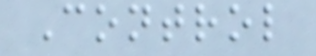Control
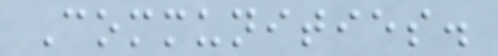Communities.
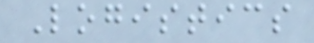Logistics
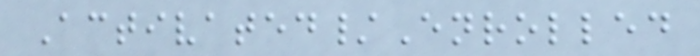Activated/Enrolled
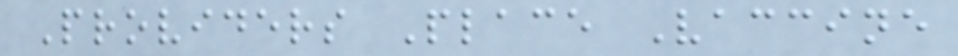Providers Place Vaccine
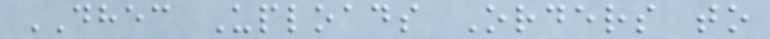DHEC Uploads Orders to
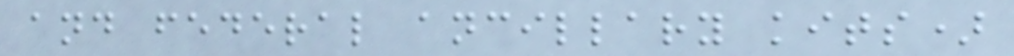and federal ancillary kits)
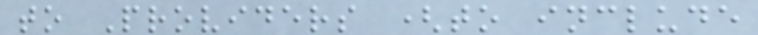to Providers (to include
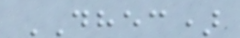DHEC)
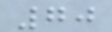70
